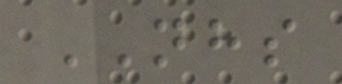NHS
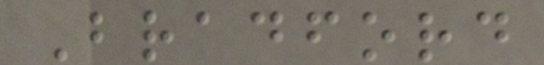Bradford
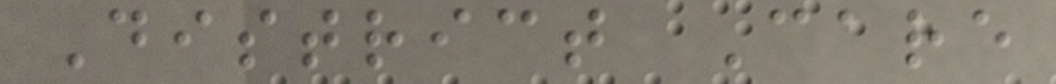District Care
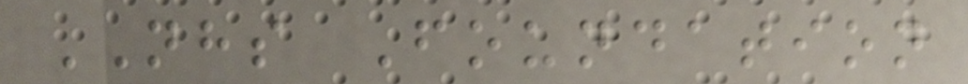NHS Foundation
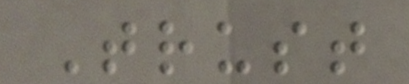Trust
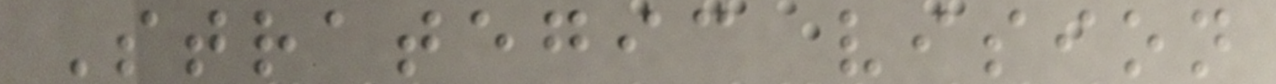Strategic vision
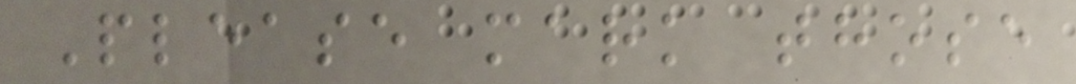Please mark those
